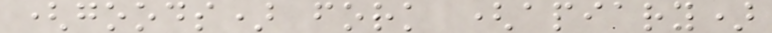(goods) fork (apiary)
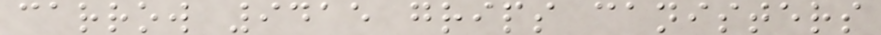carrow 9415 grips canisters
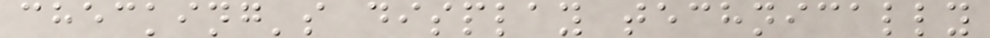checking's display technically
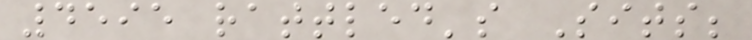4595 rattled's Sits;
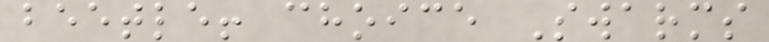beetle! choice Swarms
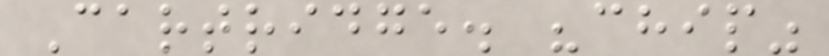Cartridge. "chip"
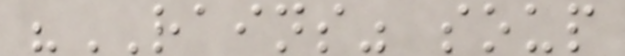"RAINS" soup
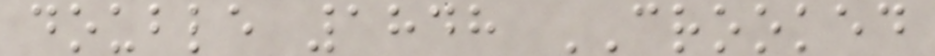double 1848 CROOKED
